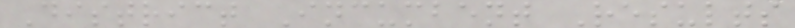District Incumbent Results
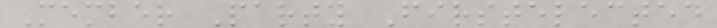Member Party Firstelected
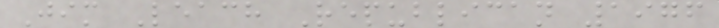Jim Leach Republican 1976
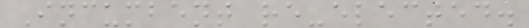Incumbent re-elected.
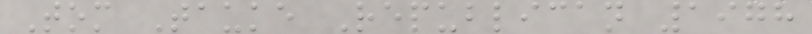Tom Tauke Republican 1978
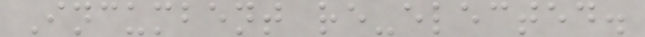Incumbent re-elected.
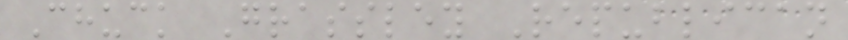Chuck Grassley Republican
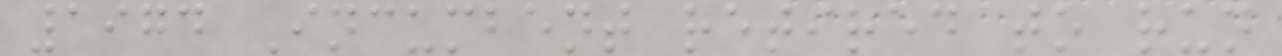1974 Incumbent retired to run
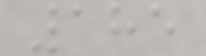185
